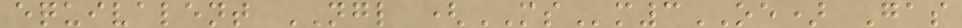equivalent NGL (MSm3OE) Gas
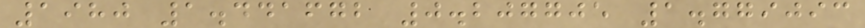1980 1.441672 0.207705 1.779093
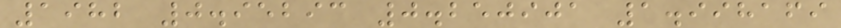1982 0.95293 0.250901 1.998169
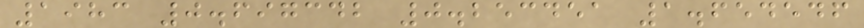1983 0.697342 0.253451 1.654546
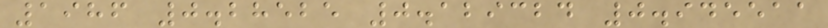1986 0.28525 0.129324 0.945511
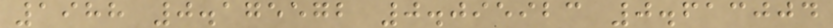1988 0.175572 0.095923 0.613004
